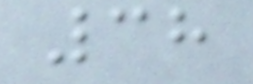38
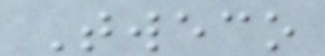Tweco
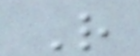R
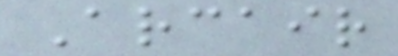Arcair
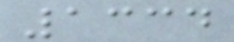1334
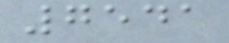7541
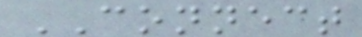CONNECT
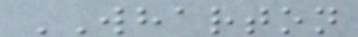WHARTON
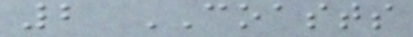2 COASTS
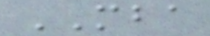MBA
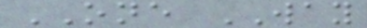ONE WAY
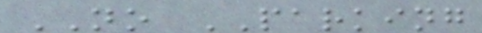NO PARKING
